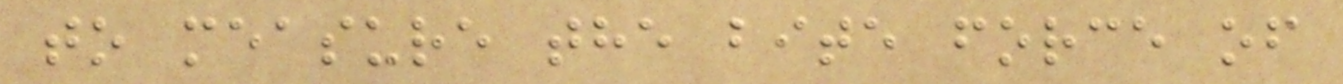to measure the bite force of
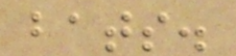bats.
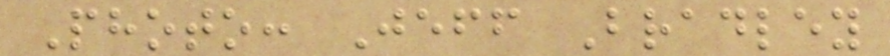Photo: Jeff Bradley
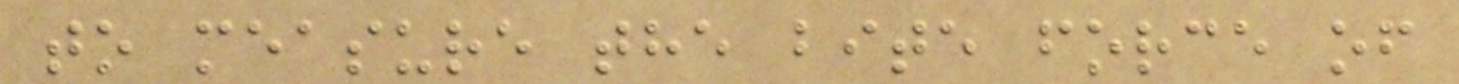to measure the bite force of
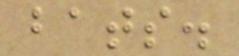bats.
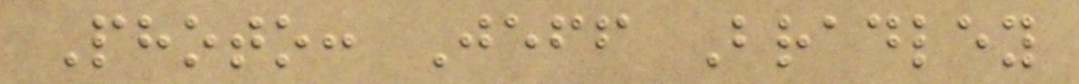Photo: Jeff Bradley
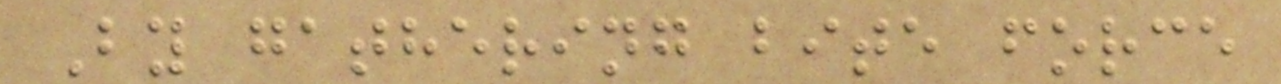By gathering bite force
